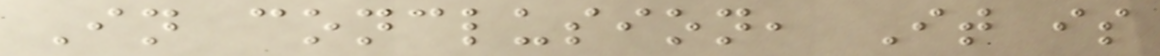In conclusion, It is
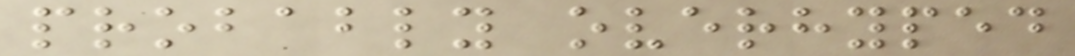probably overhyped
